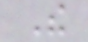The
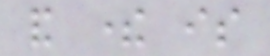and there is
